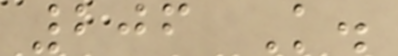206 K.
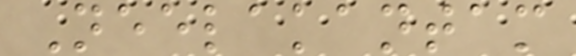Neelakantam
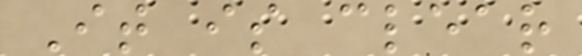It is clear
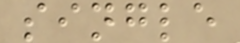single
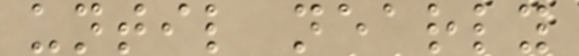until nearly
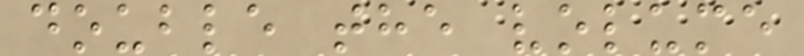double the volume
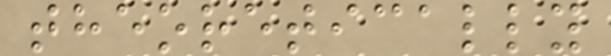theoretically
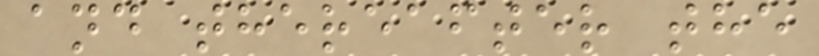and thereafter the
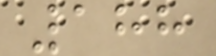188
